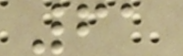61
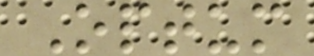Optum
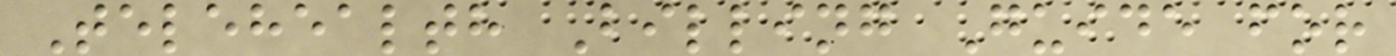Telehealth Billing Guide for
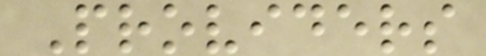Providers
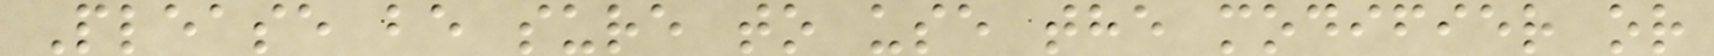Please be sure to use the modifier or
